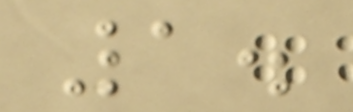1.
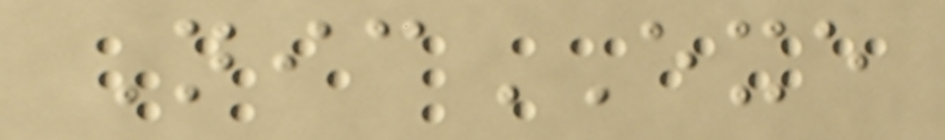NicEXE
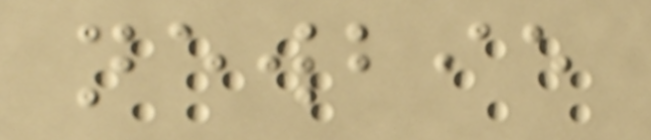newbie
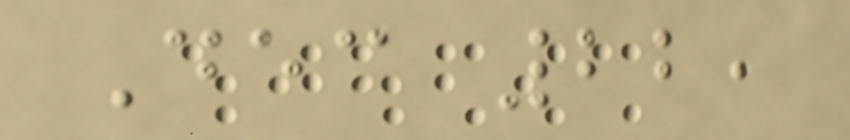Dec 22,
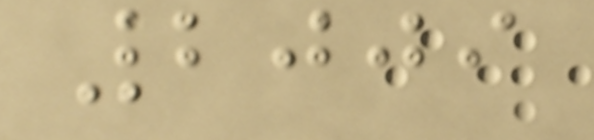2009
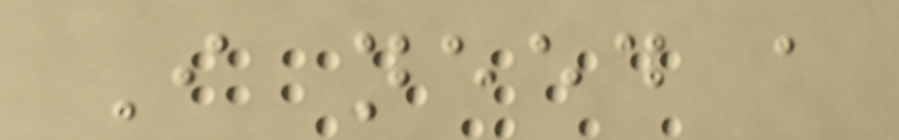I need a
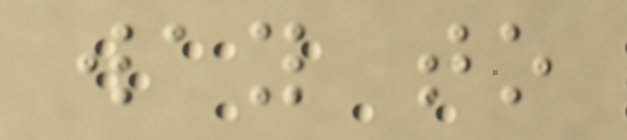way to
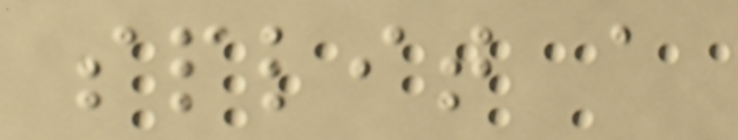split a
